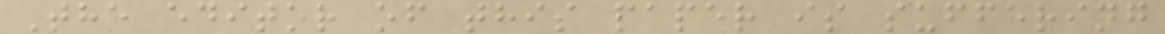The editor of this paper is suffering
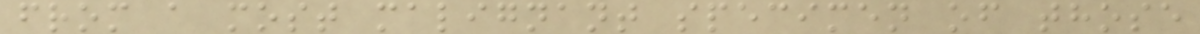from a most malignant specimen of those
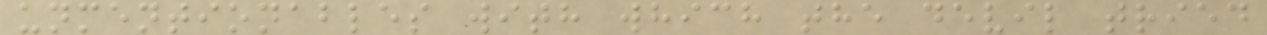unmentionables with which the devil tried
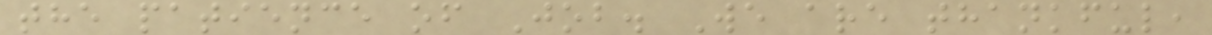the patience of Job. We are thankful,
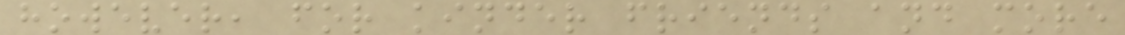however, for kinder friends and more
